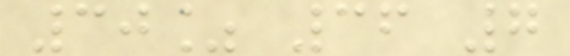30% 36 7
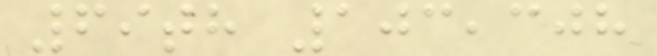69th 103,308
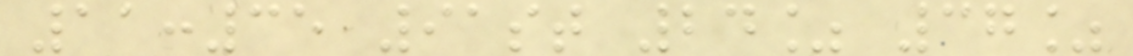11:35 91st 24% 37%
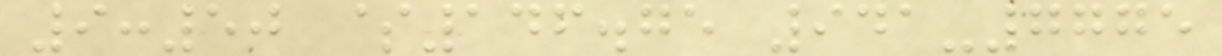9:50 $146.75 941-7775
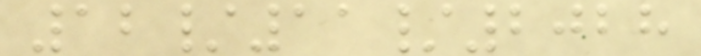12/11/2028
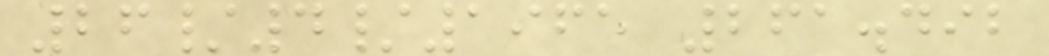26/4/1965 261.492
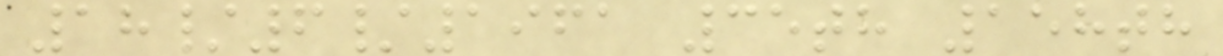18/6/1961 35th 158th
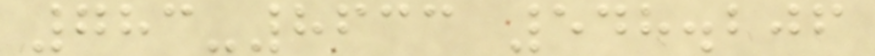783-8633 548.206
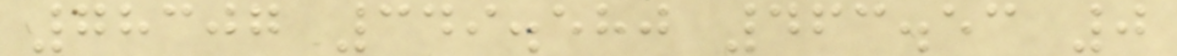78307 349.580 463.53 0
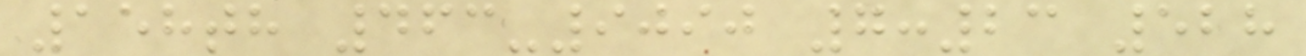158th 463-9090 7:23 528
